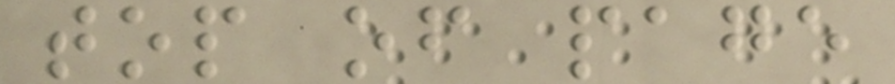top of page
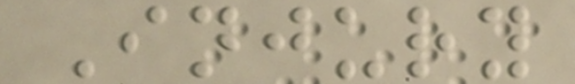Injury
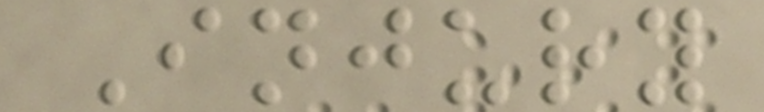Injury
